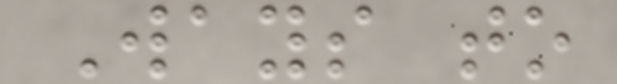Ways to
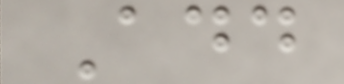Add
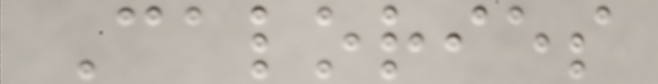Calories
